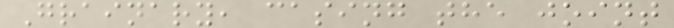Grainary, casing the joint
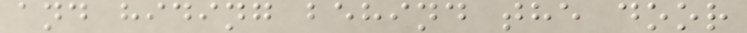and hiding behind the door
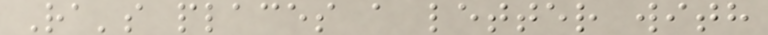Ra's places a letter with
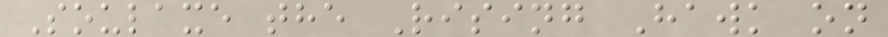Soulaxe the Rising Hawk on
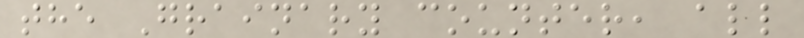the Grainary counter, all
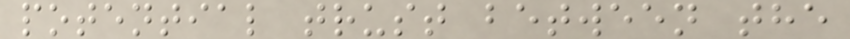potential trust between the
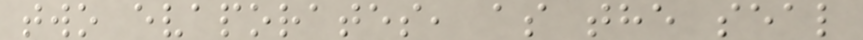two evaporates, as the seal
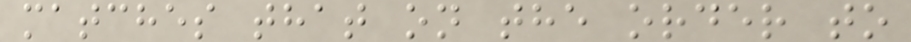matches that on the order to
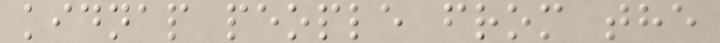kidnap people from the
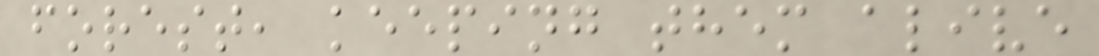forest, keeping them alive
